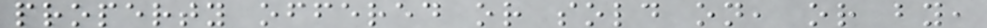property offered or sold on, or by,
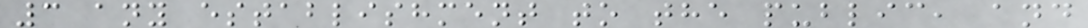3 any establishment to the public, and
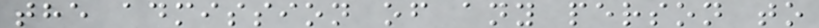the admission of any person to
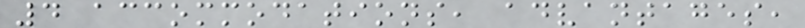4 accommodations, advantages,
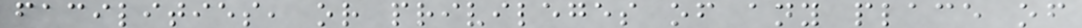facilities, or privileges of any place of
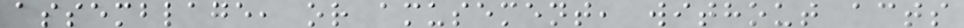assemblage, or amusement, without acts
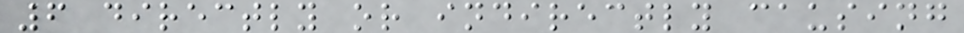6 directly or indirectly causing
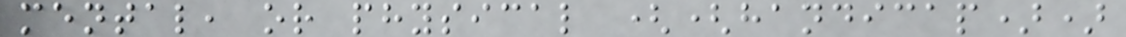mental, or physical ((handicap))
